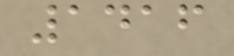1416
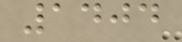1404
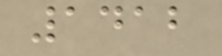1412
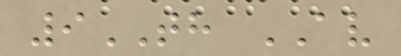9TH AV
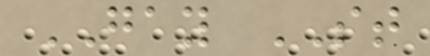GAY ST
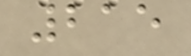215
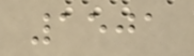1501
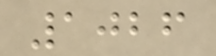1026
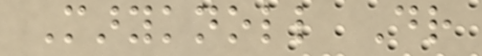Maryknoll Dr
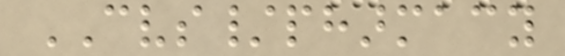CVS/pharmacy
